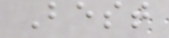Best
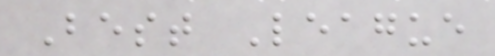Best League
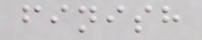finish
